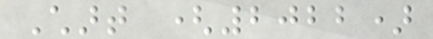Chart (2022)
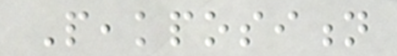Peakposition
